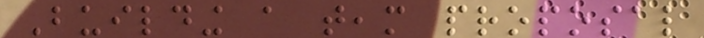Building a team proposal
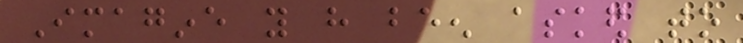Imagine you have been asked to
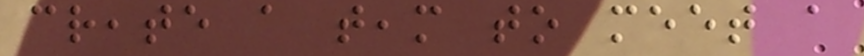create a team to meet a
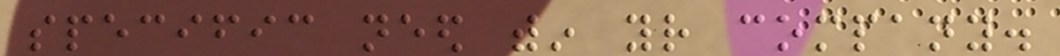specific need within your company.
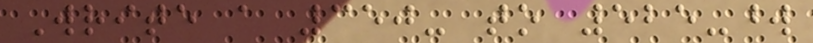Write a 350- to 525-word
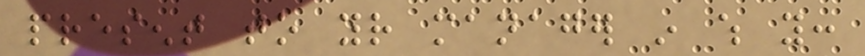present to your manager in which you:
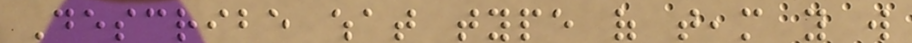Describe what type of team you will
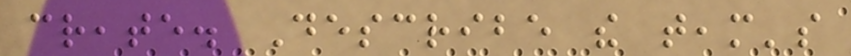create. Describe the team's
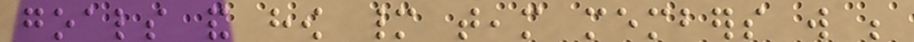goals and how many team members will be
